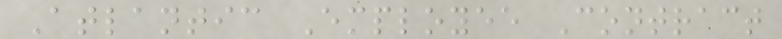Atlantic Employee Contract
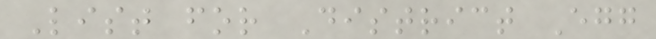List for District Egg
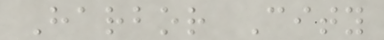Harbor City
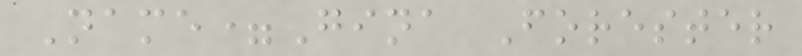Name=Gina Forester
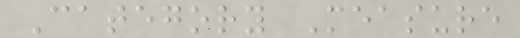Category Measure
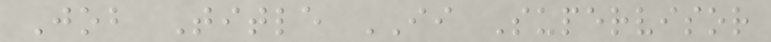Job Title II Supervisor
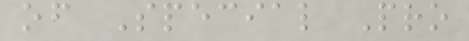of Special Pro
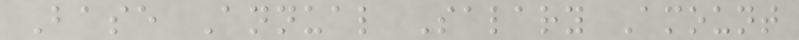Base Annual Salary Amount
